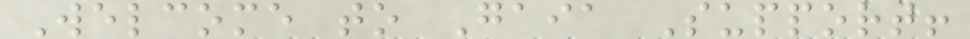Welcome to Gaia Support!
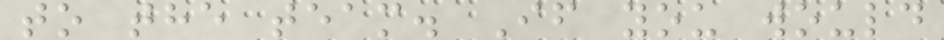to the team. If you would
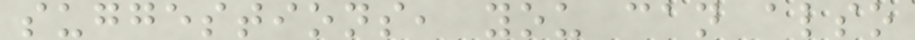suggestions, you can also
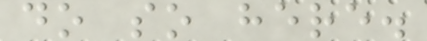do so here.
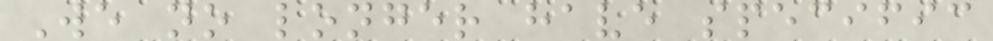We no longer have specific
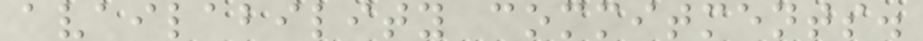availability commitments.
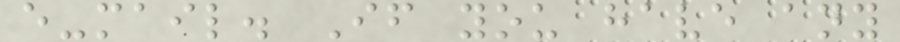e-mail. If you have any
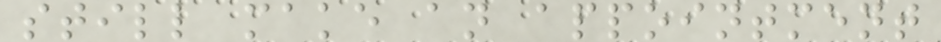still make an appointment
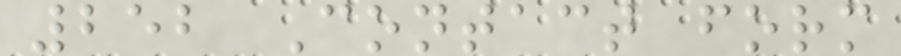252 Contact form
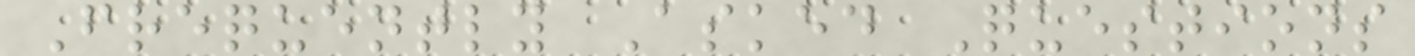Frequently Asked Questions
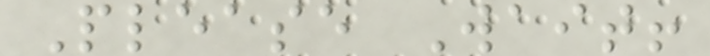Please Wait!
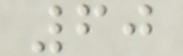60
